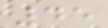45
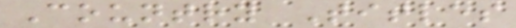Country Titles
